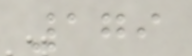179
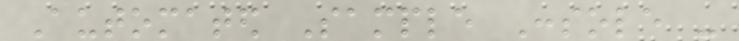Automated Sample Console -
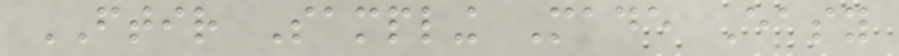FTIR Sampling Made Easy
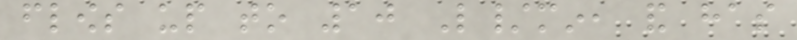flows up to 10 L/min, and has
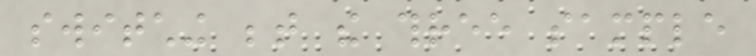switching between the three sample
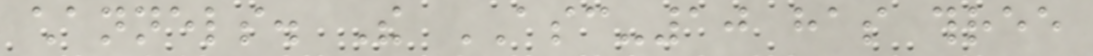channels. The ASC-10 has three
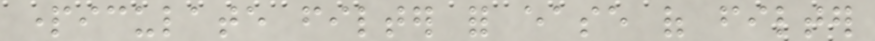particulate filter for ease of filter
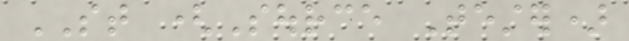ST (Source Tester)
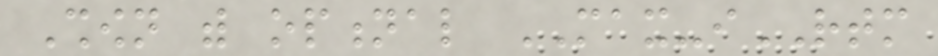Shown with optional MAX-iRTM
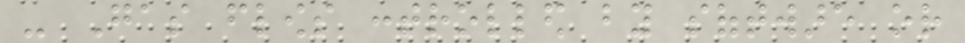- Gas flows controlled by software or
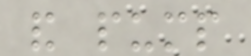and pump
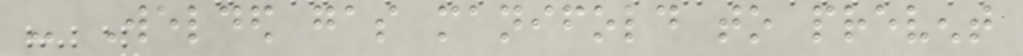- Welded gas manifold to prevent
